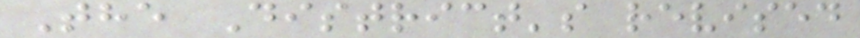The District's revised
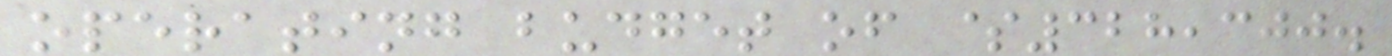operating budget of $328,300.
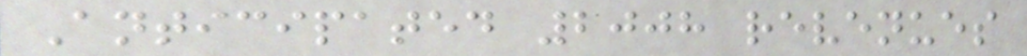Anticipated 2008 revenues
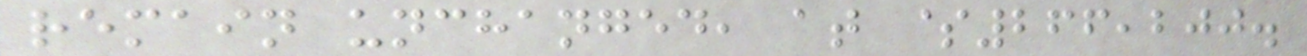remain unchanged, at $266,200.
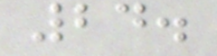24.
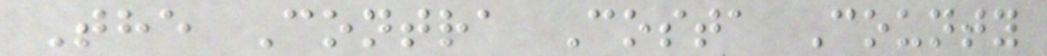The Contra Costa County
